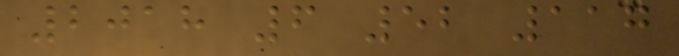2018 6 52 117
